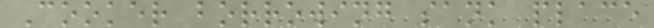Cooker borrowing sank place
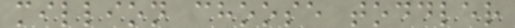million choose toddler
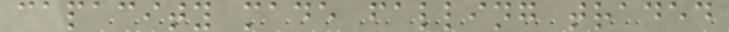capacity made falling traded
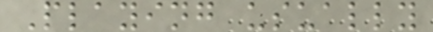Playing usually
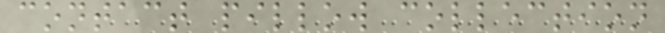contact pillow collection
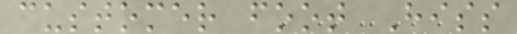customer foot Hiss
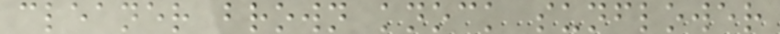cleaner brown knock sunflower
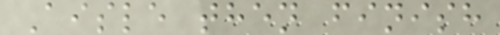Aisle then finish
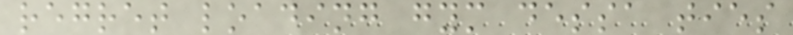regret loading gym dessa ties
